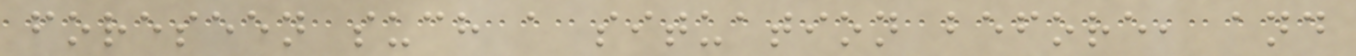foreseen such a situation before, and
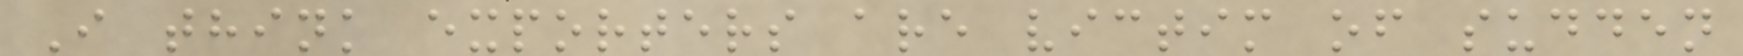I think exporters are victim of sudden
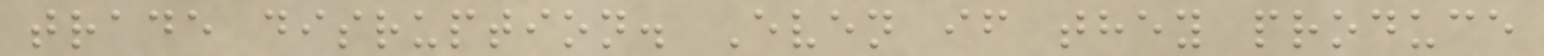trade disruption. Even if they produce
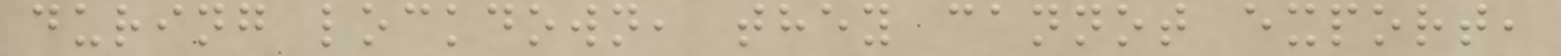during lockdown, they cannot export,
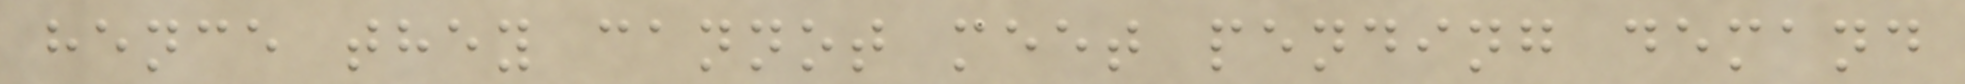hence they cannot meet pending demand
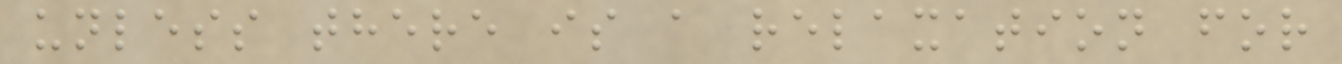unless there is a relaxation for
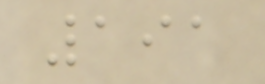191
